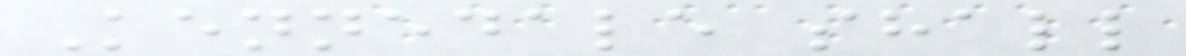Kennedale shall
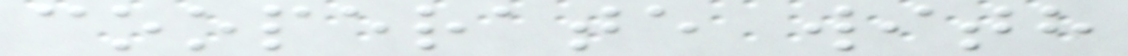cooperate with
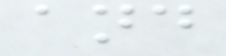and
